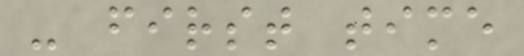- first time
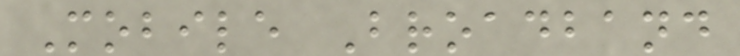Mobile Broadband
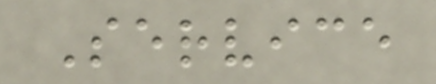Service
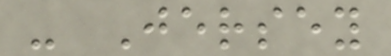- Jersey
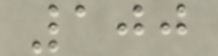100
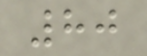80
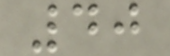40
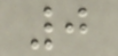0
